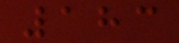183
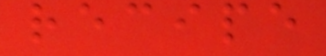recipe
